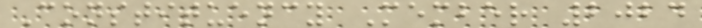Constituency Member 2024
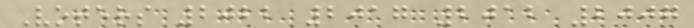Voters 2022 2017 2012 2007
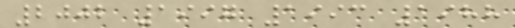2002 1997 1993 1988
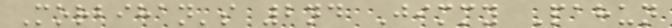Morbihan's 2nd Jimmy Pahun
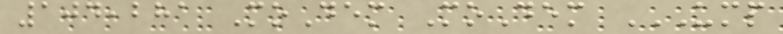104,281 MoDem MoDem UMP
